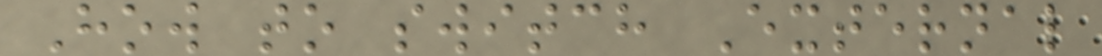How to switch External
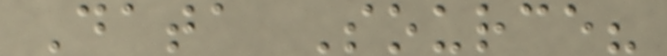Data Source?
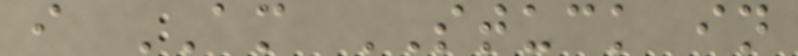i AM STUCK in
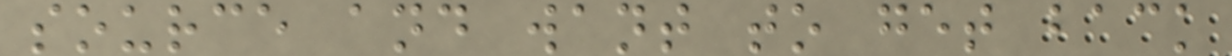source and want to get back
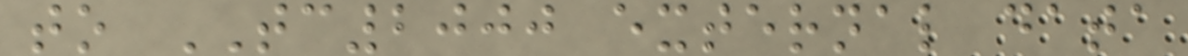to TC2000 external data
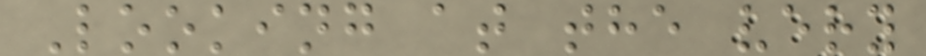Looking at the very
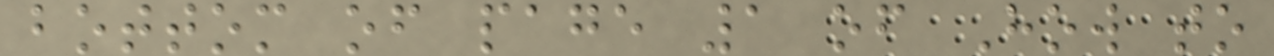bottom of page 1 of How to
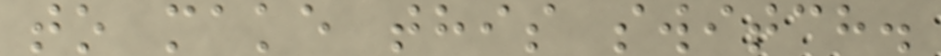to make this switch.
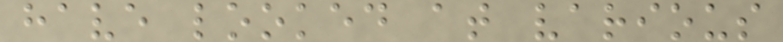have looked at various
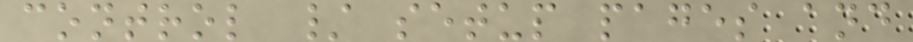control / setup pages and
